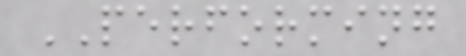PERFORMING
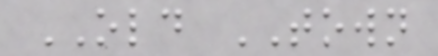OLD TOWN
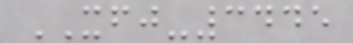XFJ-3445
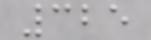325
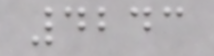4243
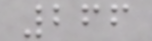266
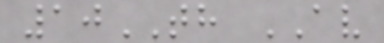10TH AV
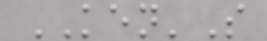KEN'S
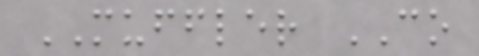MUFFLER CO
